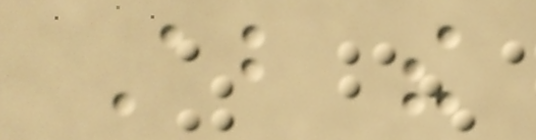About the
